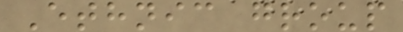Ethnic group
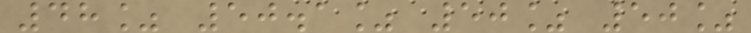48% 50.1% 50% 50%
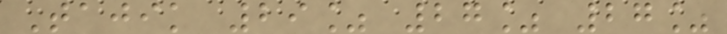Tajik 29% 27% 27%
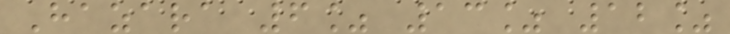Hazara 6% 13% 12%
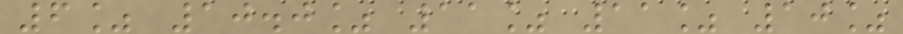6% 10.0% 11% 11% 10%
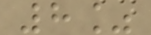8%
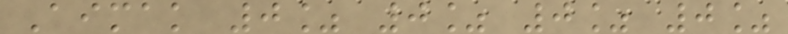Aimak 0% 0% 0% 0%
